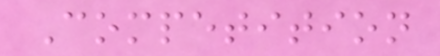Competition
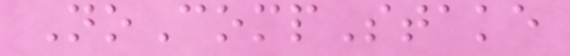NoCompStake
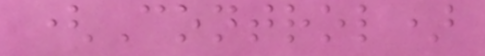(Control)
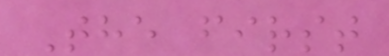The first
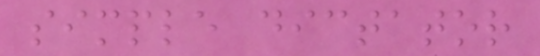simple dictator
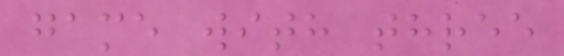game with three
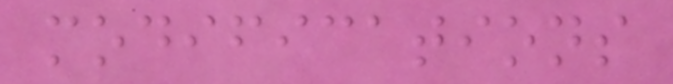modifications
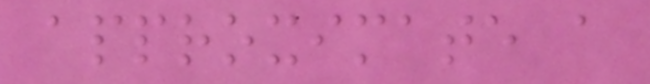approximate a
